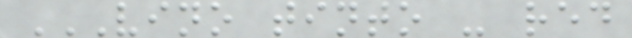VINO TINTO - RED
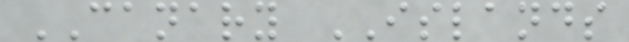CANARY ISLANDS
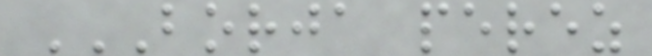BORJA PEREZ
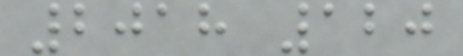2018 120
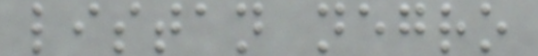listan negro
